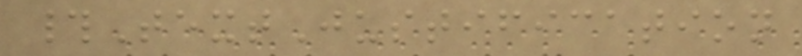#TextJustification
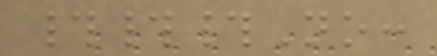###No:
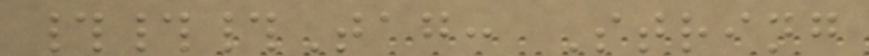###Tag: String
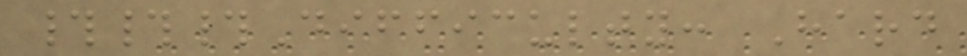###Difficulty: Hard
